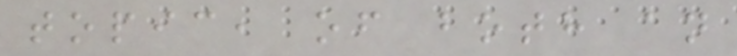topic, of both an
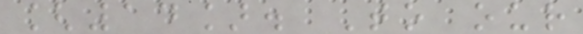[14]. To our
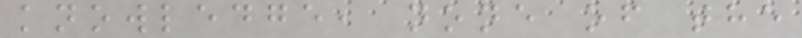knowledge, none of the
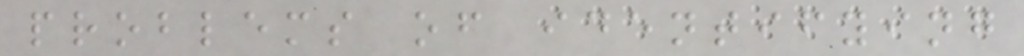problems of identifying
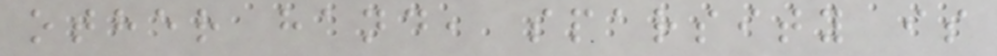other hand, sparsity is
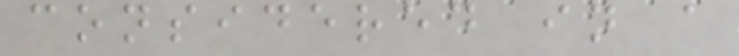considered in a
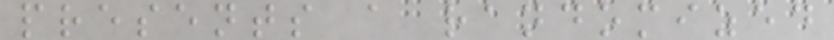presents a randomized
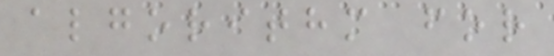algorithm for
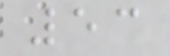53
